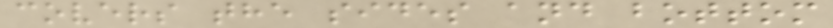covers the sides and bottom
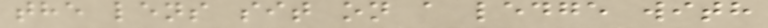the lens sit on a ledge with
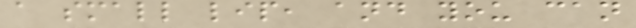a small lip, and you can
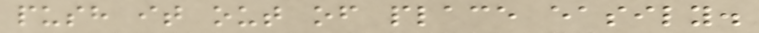push it out of place easily.
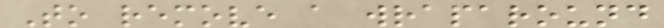To remove a wraparound
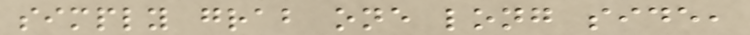simply grab one long side,
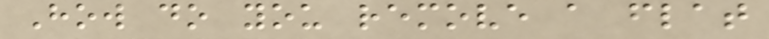How do you remove a flat
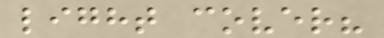light cover?
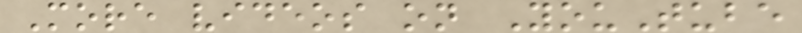More videos on YouTube
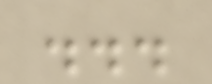...
